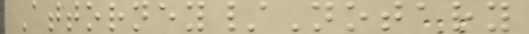Attorney/Notary
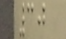30
